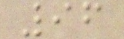96
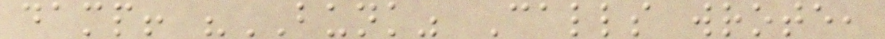damp! "BUNK" Calls wrote,
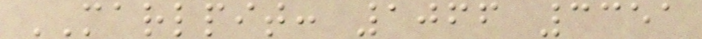MARLPIT: 1066 3351
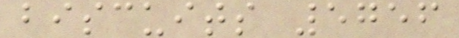biscuits 5756
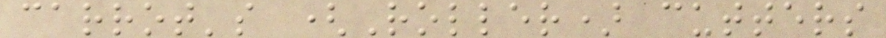carrot's (Roller) cutters
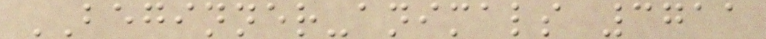BEGINNER-animals 3711
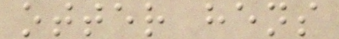otter hens
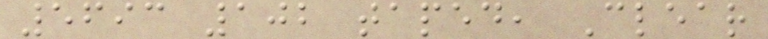5693 102 taped, Clear
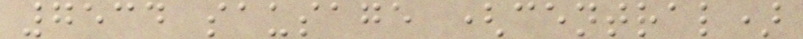7534 sausage (central)
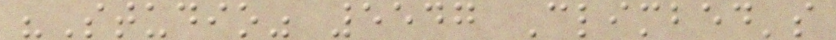"Studio" 5547 Climbed's
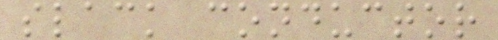slack conductor
